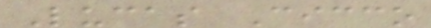Lucas Cicco
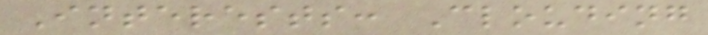Interests: Clouding
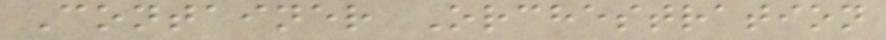Container Orchestration
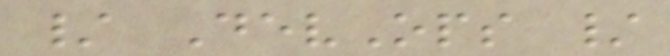/ DevOps /
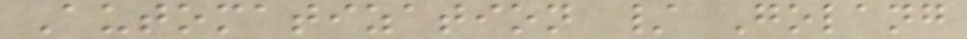Automatization / Golang
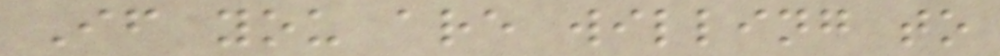If you are willing to
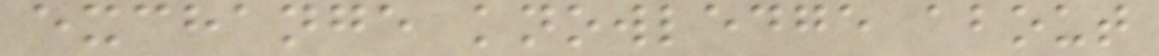exchange knowledge about
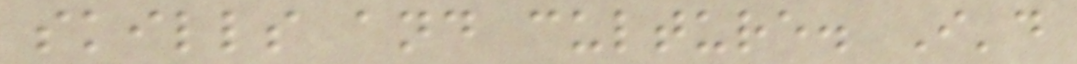skills and culture. I'd
